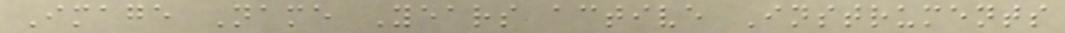Image Name Years active Instruments
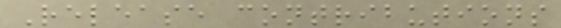Release contributions
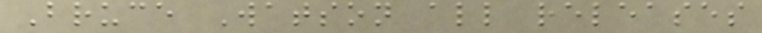Bruce Watson all releases
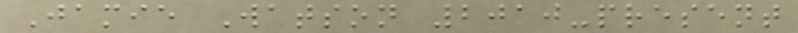Jamie Watson 2010-present
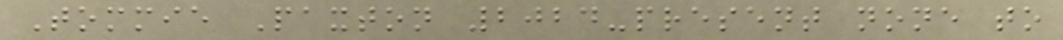Tommie Paxton 2024-present none to
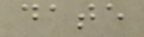date
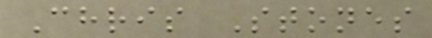Chris Stones
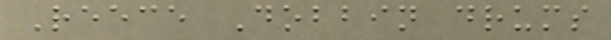Reece Dobbin drums
